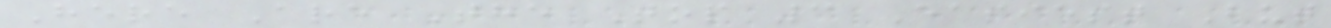Here Are The Top 3 Easiest But
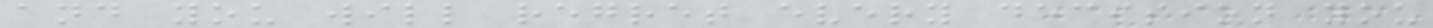and you will regret every decision you
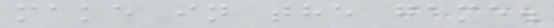make in the game.
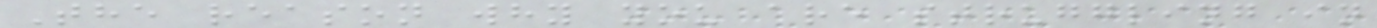The reason why you are struggling in
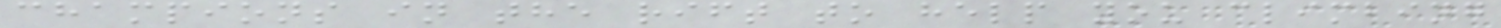champions in the rift to help you climbing
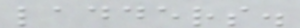ladders.
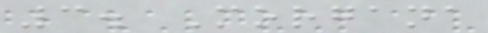3. Morgana
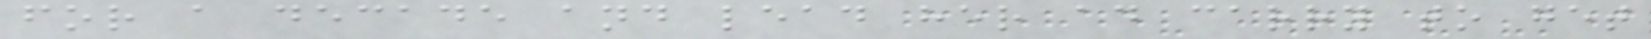for a decade and lead her ad carry to get
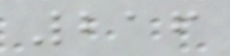216
